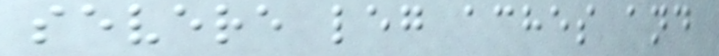severe leg aches and
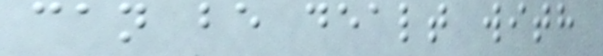can be dealt with
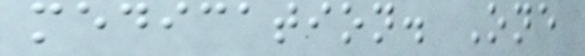medication. One
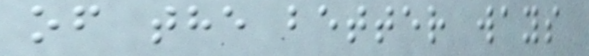of the better ways
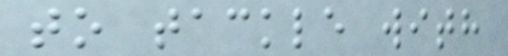to tackle with
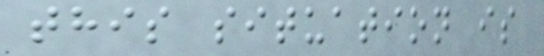this situation is
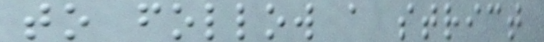to follow a strict
